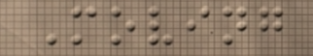Moving
